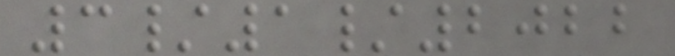3/1/2022
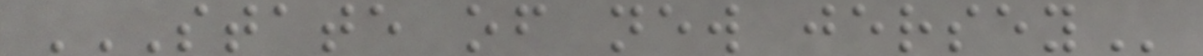STATE OF NEW JERSEY
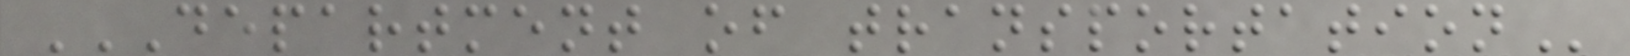DEPARTMENT OF TRANSPORTATION
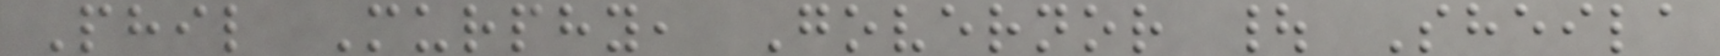Phil Murphy, Governor | Sheila
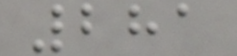281
